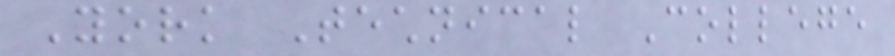York Technical College
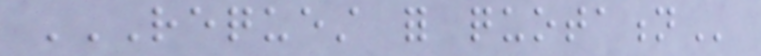REQUEST FOR QUOTATION
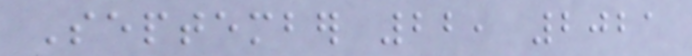September 22, 2021
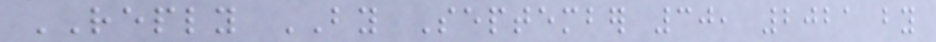REPLY BY September 30, 2021 by
